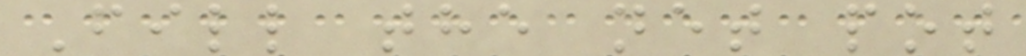Fill the net pot
